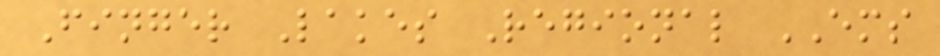Finger Lakes Regional EMS
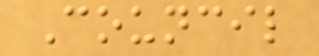Council
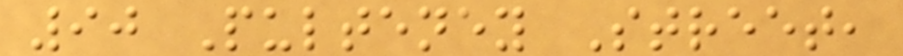90 Pulteney Street,
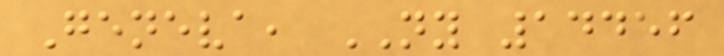Geneva, NY 14456
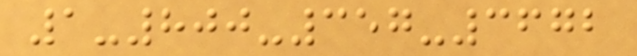1-800-357-3672
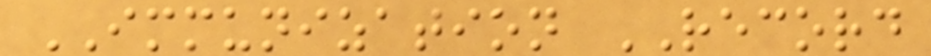IMMUNIZATION RECORD
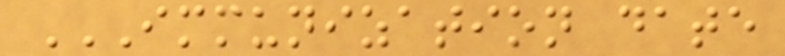IMMUNIZATION DATE
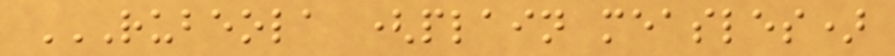RUBEOLA (PLAIN MEASLES)
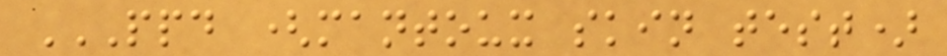PPD (MANTOUX SKIN TEST)
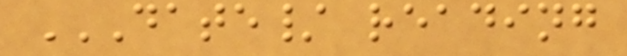DATE/ READING
